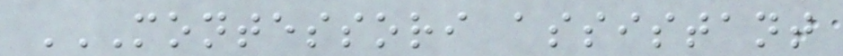MONTESSORI ASSISTANT
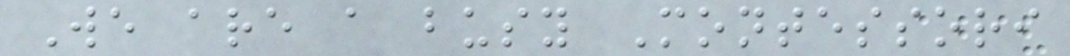We are a busy Montessori
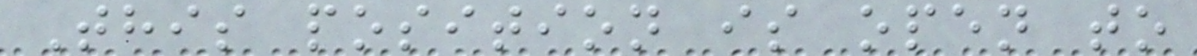This position is open to
